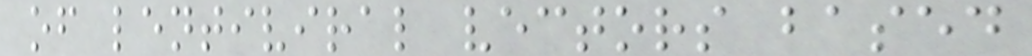of lentiviral vectors based
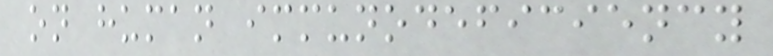on human immunodeficiency
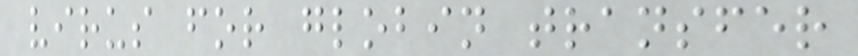virus for globin transfer
